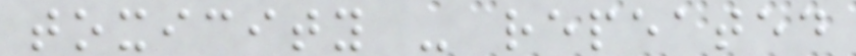toxicity - repeated
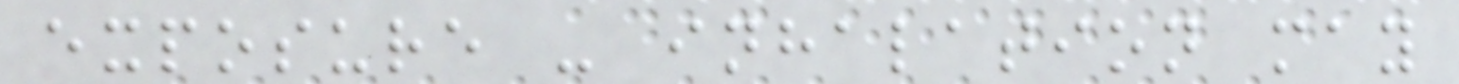exposure - inhalation may
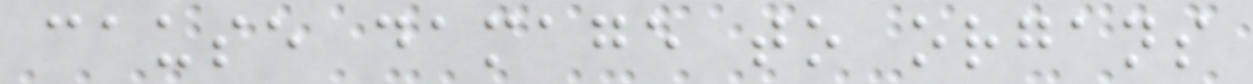cause damage to organs
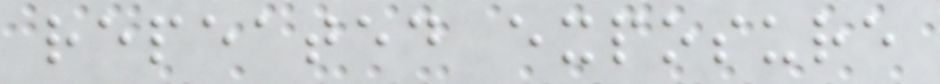repeated exposure
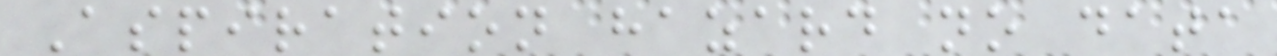Aspiration hazard no data
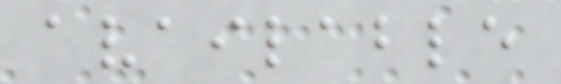available
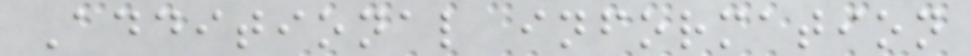Additional information
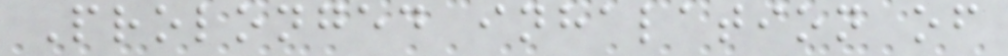Prolonged inhalation of
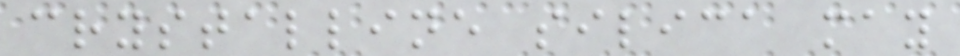crystalline silica may
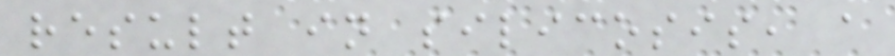result in silicosis, a
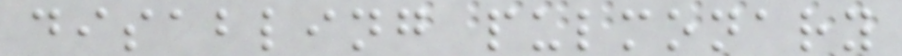disabling pulmonary
